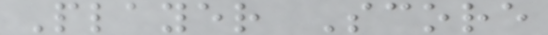Player Score
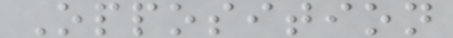Opposition
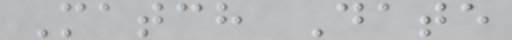Match Date
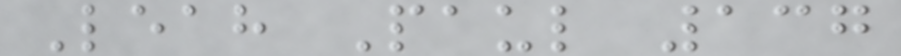Leah Paul 137
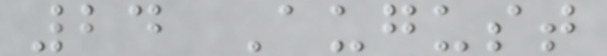24 August
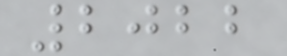2022
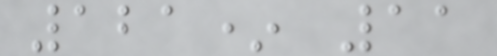121* 11
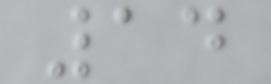14
